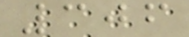306
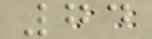74
